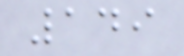149
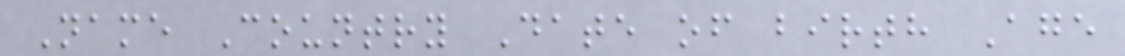Name Country Date of birth Age
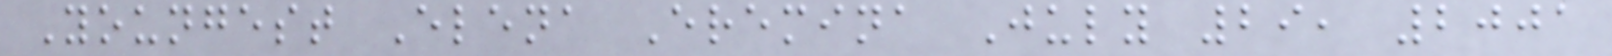Youngest Elena Eremina July 29, 2001
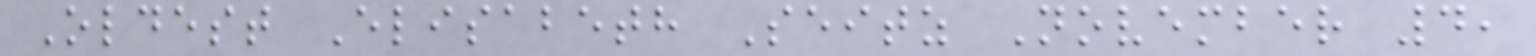Oldest Elisabeth Seitz November 4,
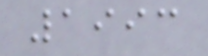1993
